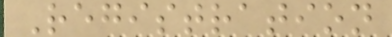Registration
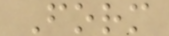Form
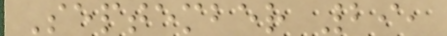September 29,
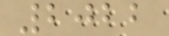2022
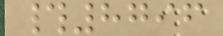#8796
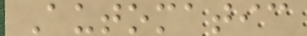Automatic
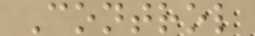Control
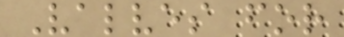Valves for
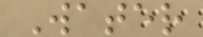Water
